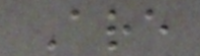Are
